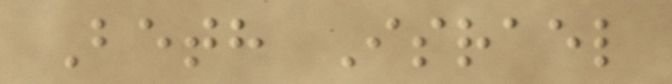Beth Israel
